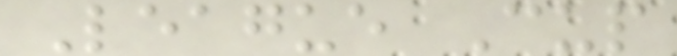League Cup
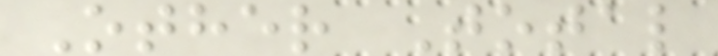Other Total
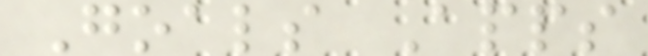Goals Apps
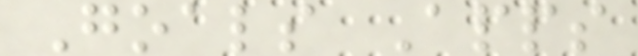Goals Apps
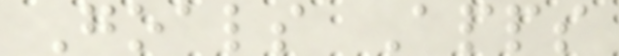Goals Apps
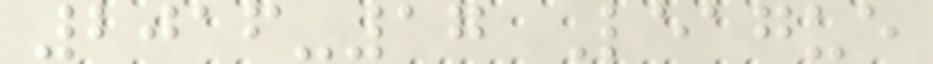2016-17 League
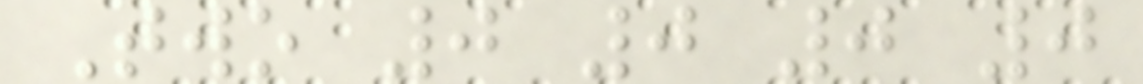Two 0 0 0 0
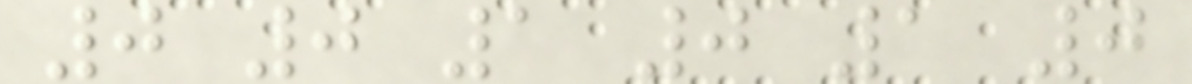0 0 1 0 1 0
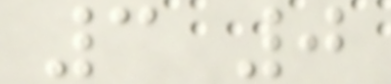3 0
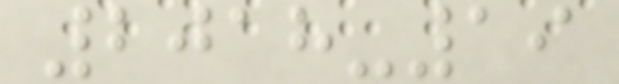2018-19
